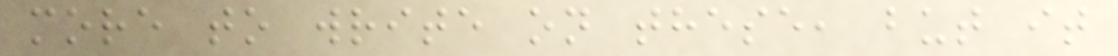more to write on these, but it
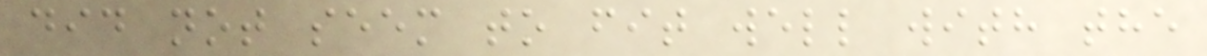did not seem to fit well with the
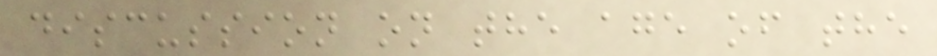discussion on the age of the
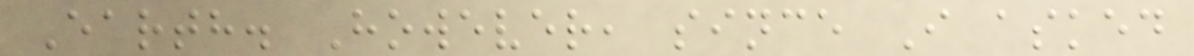Earth. However, since I asked
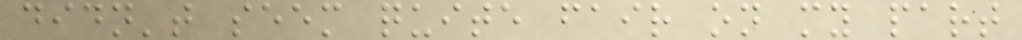didn't seem quite fair on my part
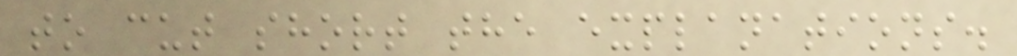to cut short the explanations.
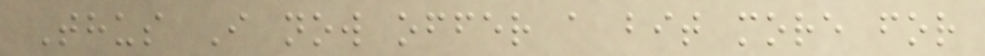Thus I now offer a bit more for
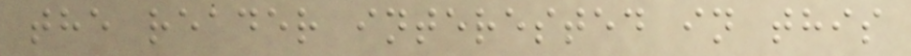the reader interested in this
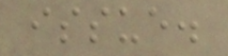issue.
